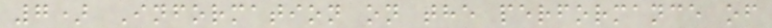7) Information on the performance of
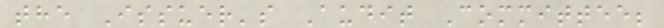the Issuer's Audit Committee;
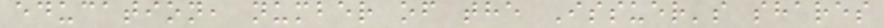education, number of the Issuer's shares
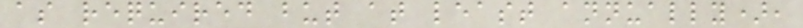as required but at least annually),
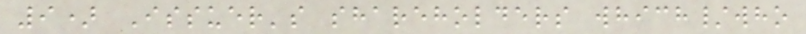9) Issuer's shareholders which/who
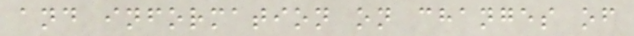and information on changes of
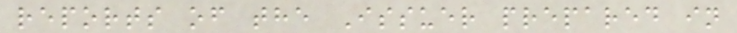reports of the Issuer prepared in
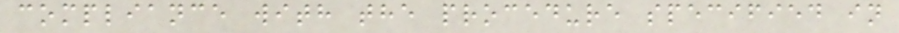compliance with the procedure specified in
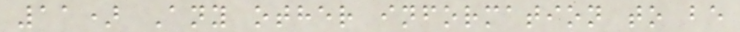11) Any other information to be
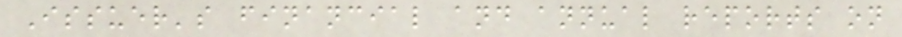Issuer's financial and annual reports on
